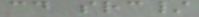cd src/
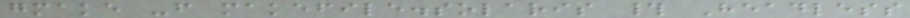gmake -f makefile.solaris # Headless
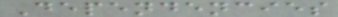Dependencies
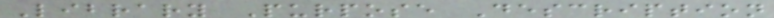Library Purpose Description
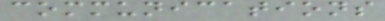communications
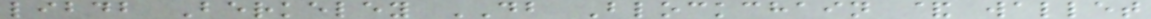libdb Berkeley DB Blockchain & wallet
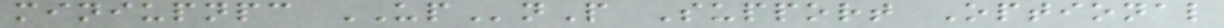miniupnpc UPnP Support Optional
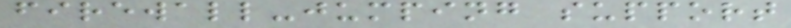firewall-jumping support
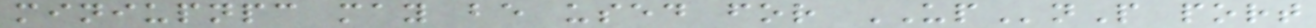miniupnpc may be used for UPnP port
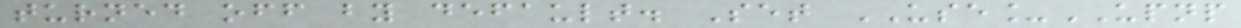turned off by default. Set USE_UPNP
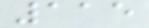115
